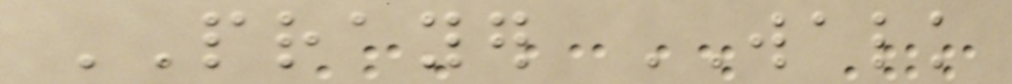PRAYER WALK
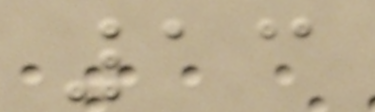13
